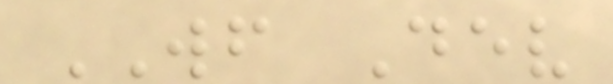WF Dev
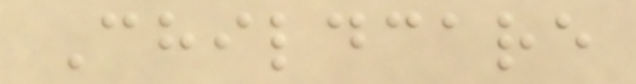Childcare
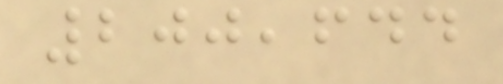200,644
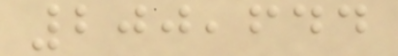200,644
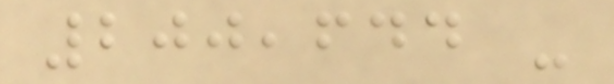200,644 -
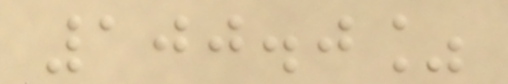100.0%
